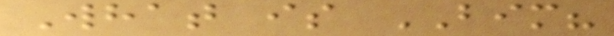What is BIM?
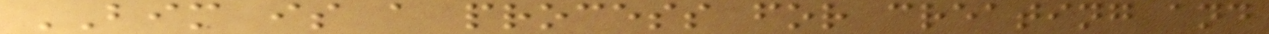BIM is a process for creating and
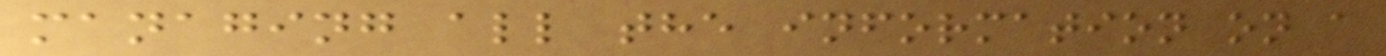managing all the information on a
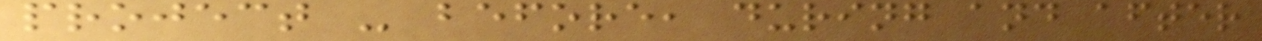project - before, during and after
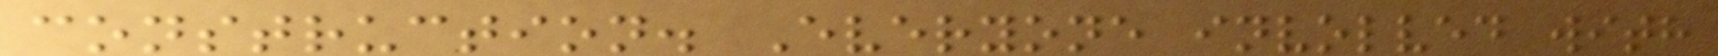construction. Everyone involved with
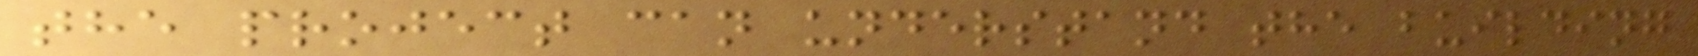the project can understand the building
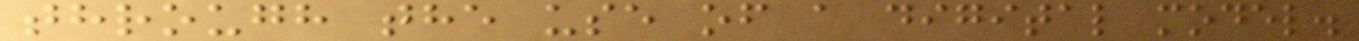through the use of a digital model.
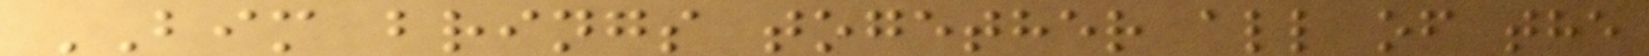BIM brings together all of the
